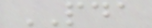PDA
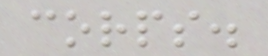corps.
